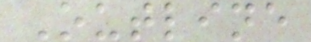Outline
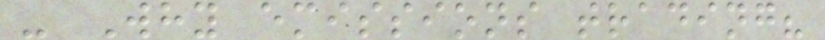- Why emissions trading?
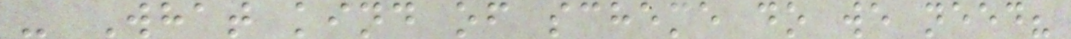- What kind of scheme do we need?
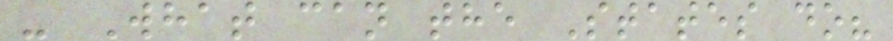- What can the States do?
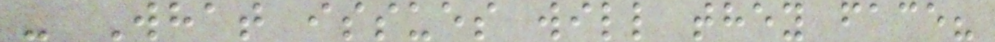- What issues will they face?
